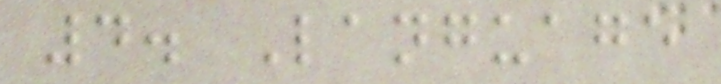4. Language
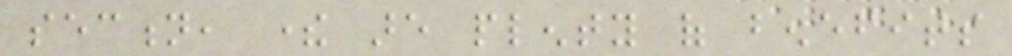section, there are plenty of benefits
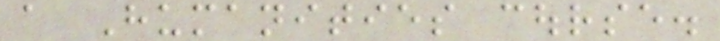a Humanities course.
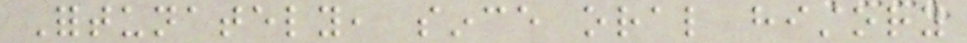Fortunately, since oral history
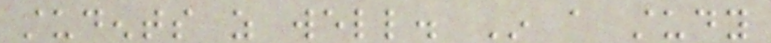students as well. In a study
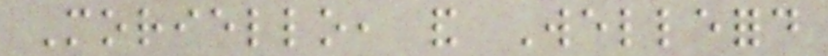Moriello, and Welleford
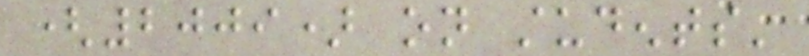(2009) on students'
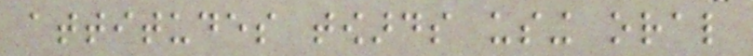attitudes towards using oral
